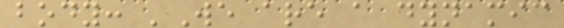body: 'We are a dynamic
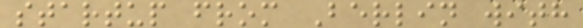startup from Berlin with
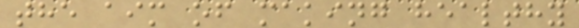the aim of making healthy
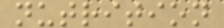nutrition
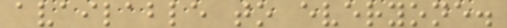available to everyone.
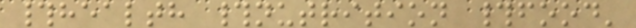#health #nutrition #food'
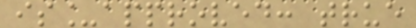is_approved: true
